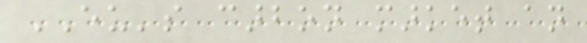EU's carbon market an
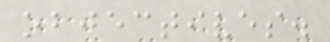objectives.
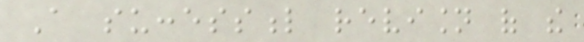A successful revision of the
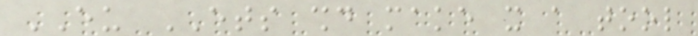EU ETS should make it a tool
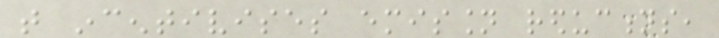that incentivises emission reductions,
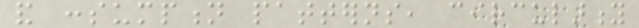and consumption patterns, circularity
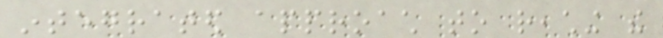integrated approach to reaching the
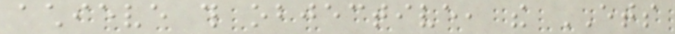achieve this objective, the ETS
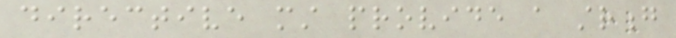directive must provide a strong
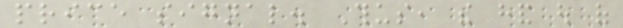price signal. Thus, the hand out of
